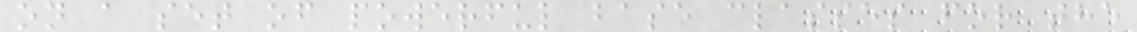on a set of powerful base classes for the
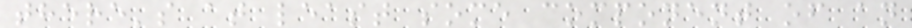there's at least some component of an
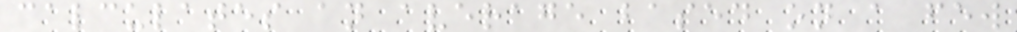calculates an average based on a few
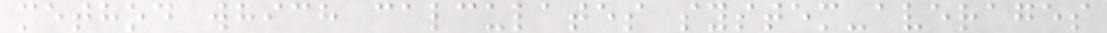method which calculates system-averages
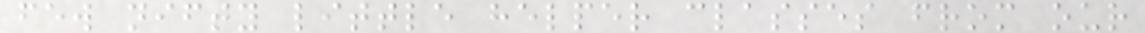few nifty little helper classes from our
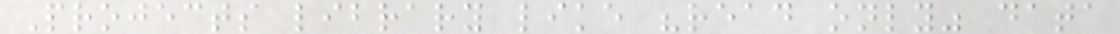Projects library like "read only" data
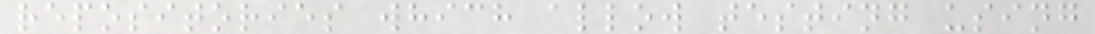repositories which allow testing using
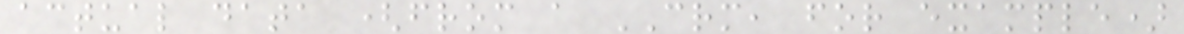actual data (from a CRM, for example)
